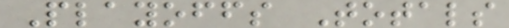Playoffs Totals
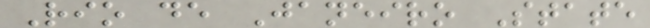Rio de Janeiro State
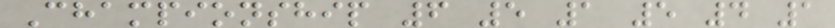Championship 6 5 1 5 4 1
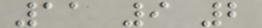11 9 2
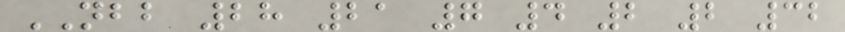NBB 28 21 7 4 2 2 32
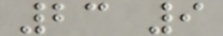23 9
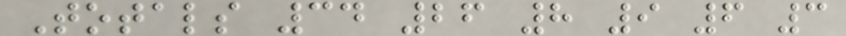Totals 34 26 8 9 6 3
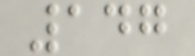147
